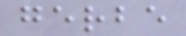gerbe
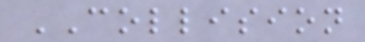COLLISION
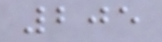205
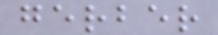gerber
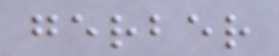gerber
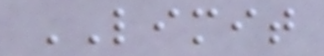LIMIT
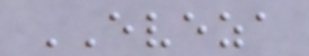EVEZA
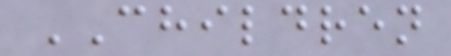CHILDREN
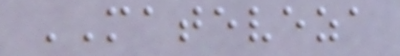MATEVEZA
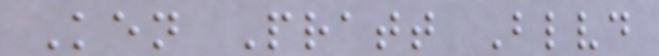Ken Pratt Blvd
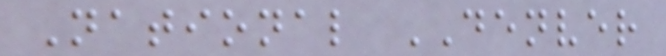National DENVER
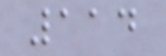114
